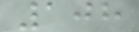108
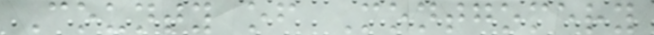County of Montgomery
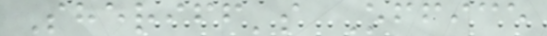Sheriff's Office
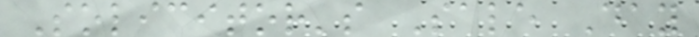Solicitor's Sale Day
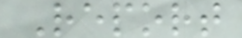Report
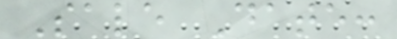Sale Date:
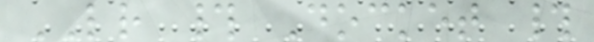LR # Docket #
